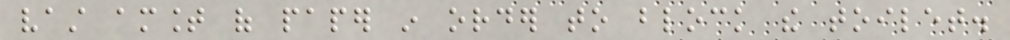vast amount of paper in order to block the toilet.
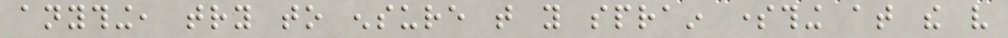anything, try to ensure that you sprain something at the very
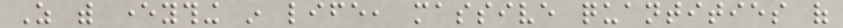As with everything in life, massive quantities of
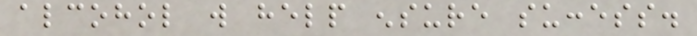alcohol will help ensure success.
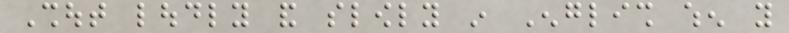Shout loudly and slowly in English when you
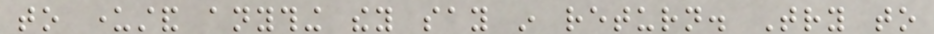to understand anything they say in return. Try to
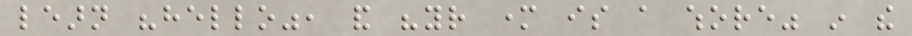learn "hello", and "your mother is a whore" in the
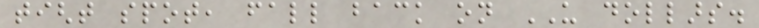tight spot, fall back on US dollars.
